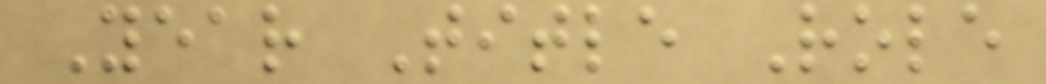Year Title Role
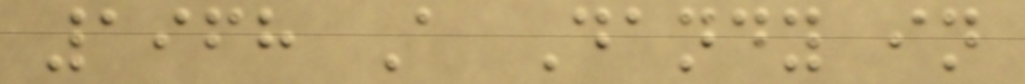1968 A Dandy in
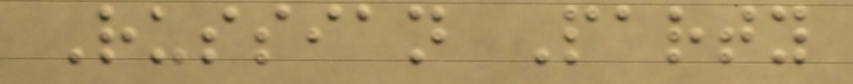Russian Party
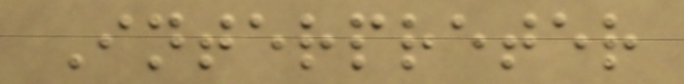Interpreter
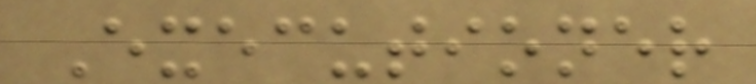Executioner
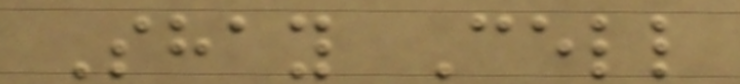Shay Cell
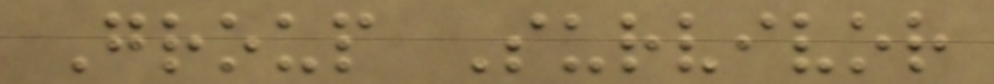Group Survivor
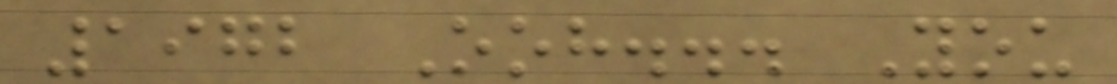1972 Ooh... You
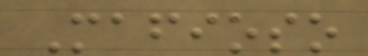Mafioso
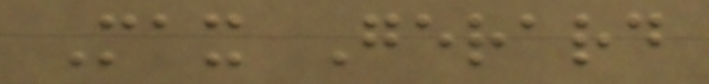Max Gerard
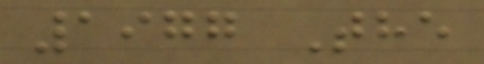1977 The
